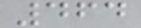464
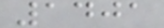1401
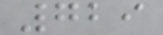729
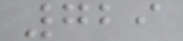729
